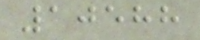10588
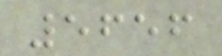5656
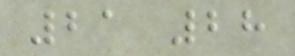21 28
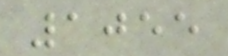1055
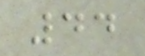44
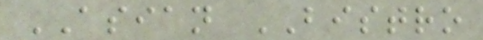ASIAN BISTRO
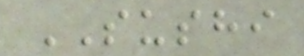SUSHI
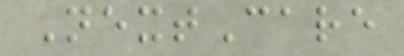NextCare
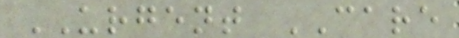URGENT CARE
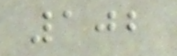102
